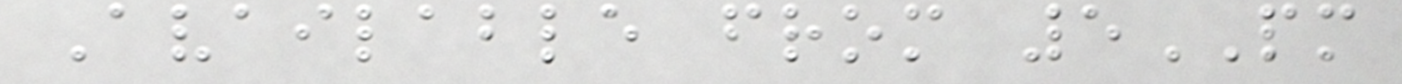Available from 5PM
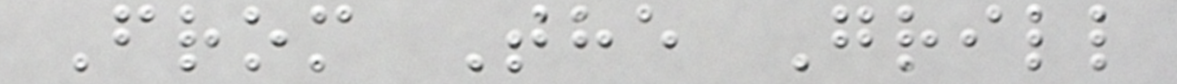From The Grill
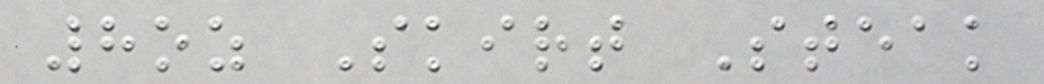8oz Skirt Steak
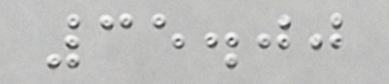35.00
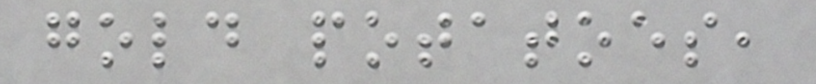gold potatoes,
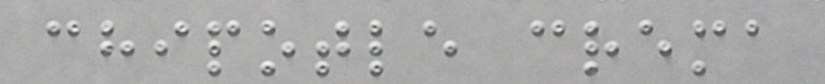chipotle crema
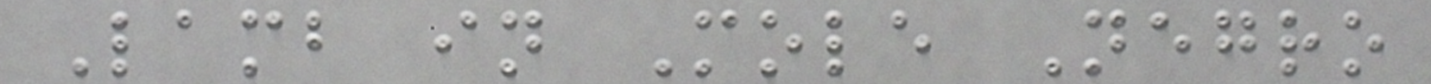Lamb in Mole Negro
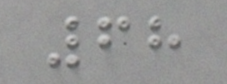68
